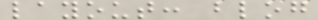layout: blog
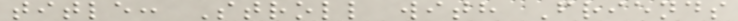title: Stroll with Friends
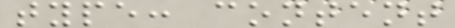type: content
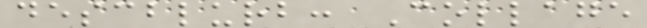descblurb: Collage
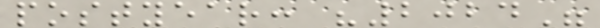postyear: "2024"
